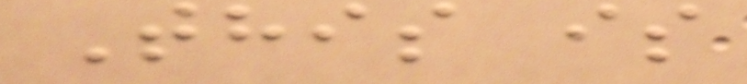This is
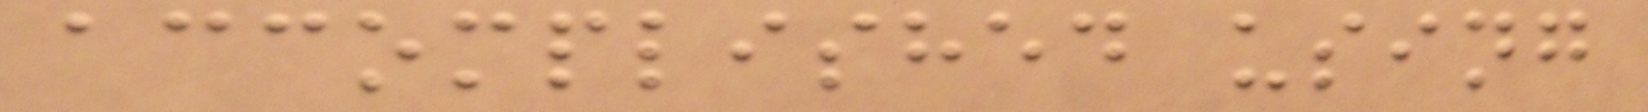accomplished using
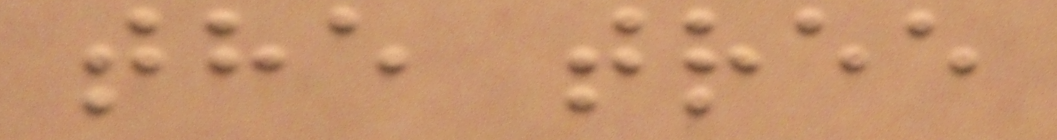the tree
